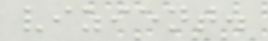vizient.
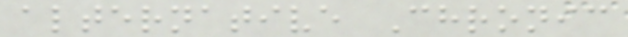alternative Chronic
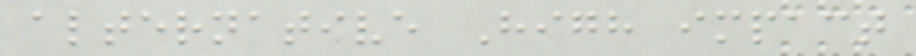alternative High impact
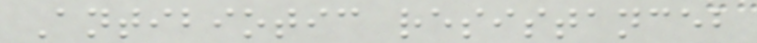Antibiotic resistanceb
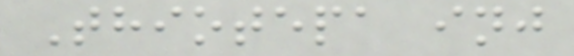Thiotepa inj
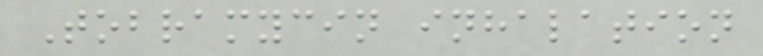Tobramycin inhalation
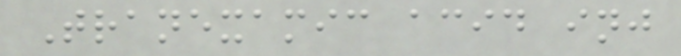Tranexamic acid inj
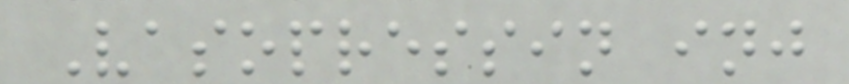Vasopressin inj
